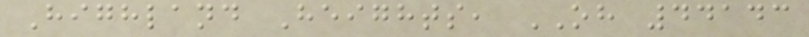Highland Heights, OH 44143
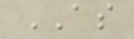AS
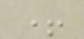+
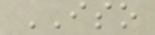ISO
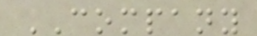COMPANY
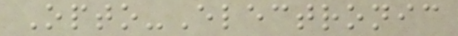Opto-Electronic
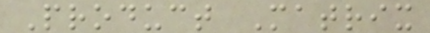Product Matrix
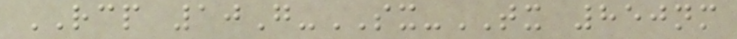RCP 10G-SX-TX 850nm
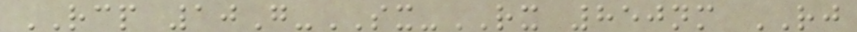RCP 10G-SX-RX 850nm RJ
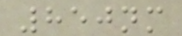850nm
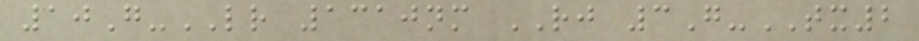10G-LR 1310nm RJ 3G-TX2
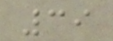39
